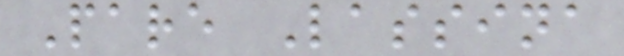Pare Lassina
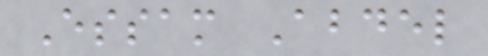Essam Abdel
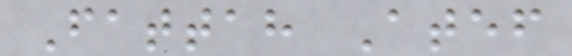Fattah Atef
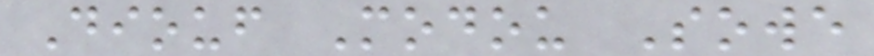Diouf Modou Sowe
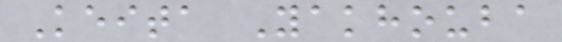Keita Yakhouba
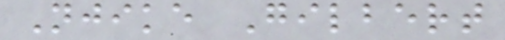Njike Gilbert
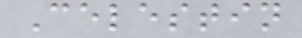Celestin
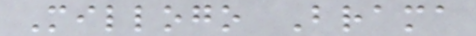Millogo Brama
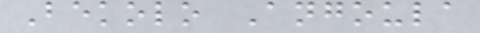Bekolo Angoula
